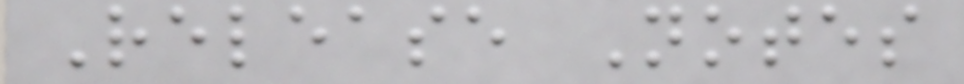Release Notes
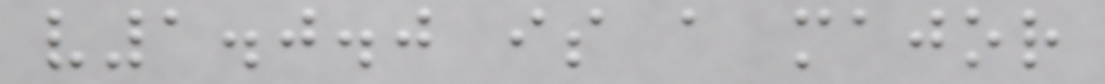v1.0.0 is a major
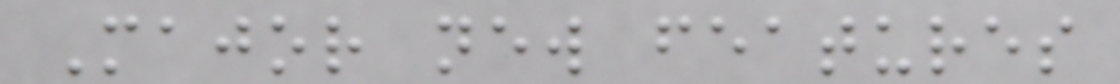Major new features
